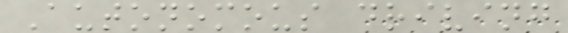Autonomous driving
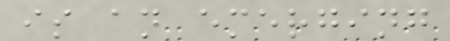is an emerging
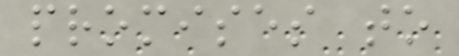promises to
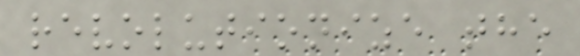revolutionize the
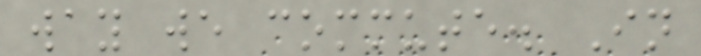way we commute. In
